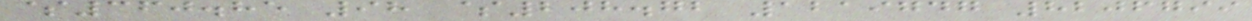$360.85 98 $208.72 1219747 8206799
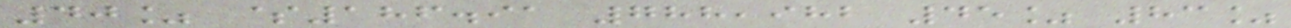40% $186.91 788,982 45% 83%
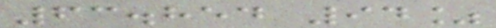63.854 94%
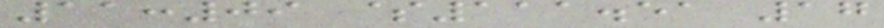11:09 $111.51 17
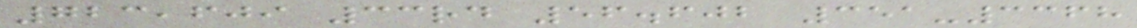723,609 33rd 56.602 351-3368
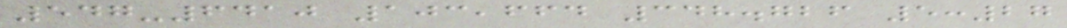547-6410 103,664 348.726 5:27
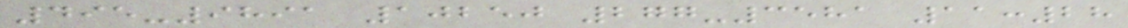495-9891 10250 277-3581 11:28
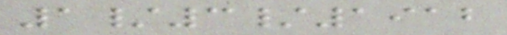1/3/1912
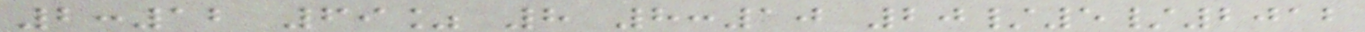2:12 69% 8 8:10 20/5/2012
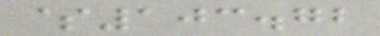$103.72
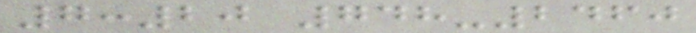7:20 748-2460
